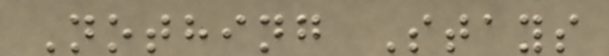Nothing Stays
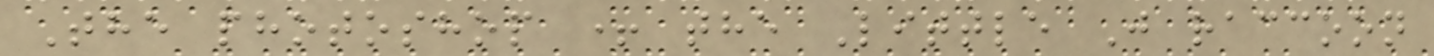The photoshop + the Little J raccoon
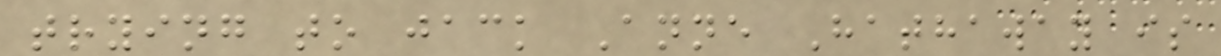trying to jack Anne Hathaway is
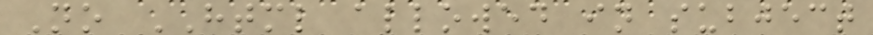No HTML allowed in subject
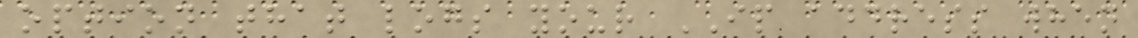option that logs your IP address when
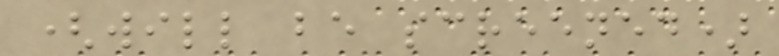(will be screened)
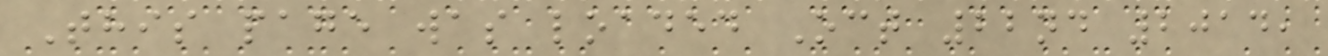This page was loaded Oct 22nd 2014,
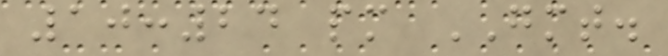10:24 pm GMT.
